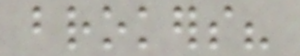brokers?
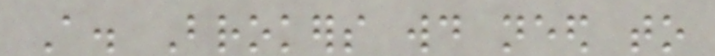A. Brokers would need to
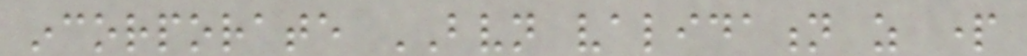incorporate BVN validation as part
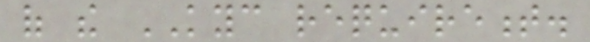of the KYC requirement.
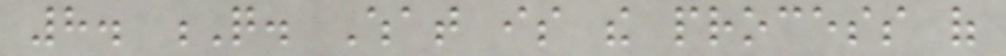8. Q. What is the process of
